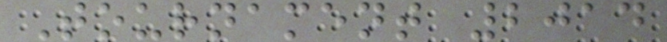Tournament 2014
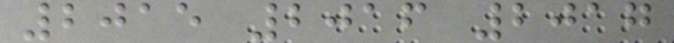2015 2016 2017
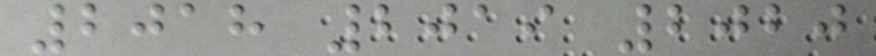2018 2019 2020
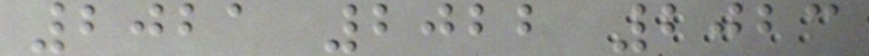2021 2022 2023
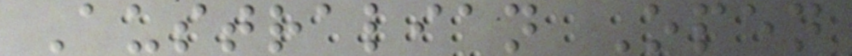Australian Open
